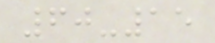60-15
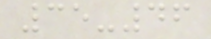35-46
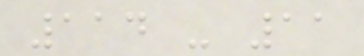114 - 11
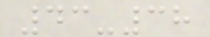43-38
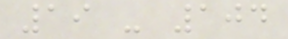19 - 104
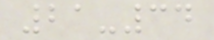21-34
